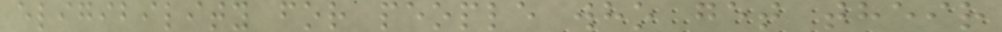eligibility for people who get their
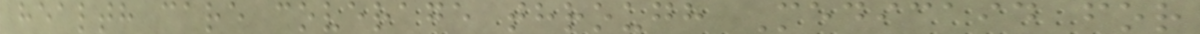health care coverage through Medicaid for
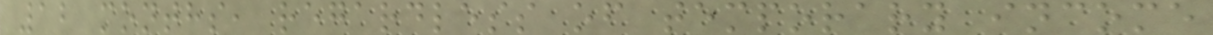12 months, regardless of temporary income
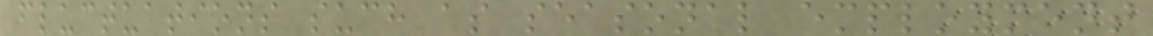fluctuations such as seasonal employment
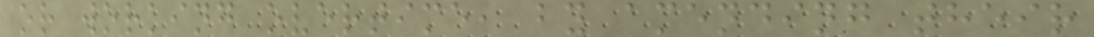or working overtime, by amending their
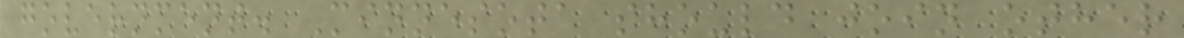government. Minnesota should join other
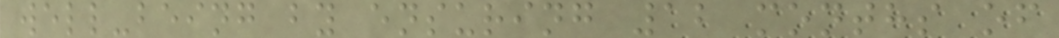well-being by ensuring 12 months of
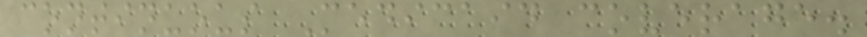continuous Medicaid coverage.
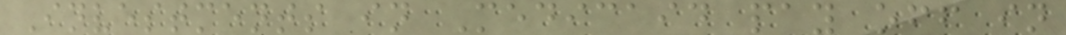Investments in Medicaid pay off in
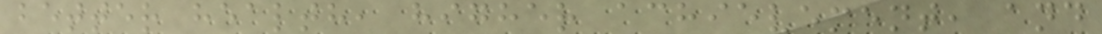better health, higher achievement, and
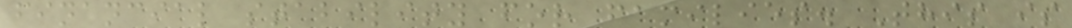financial stability for families. This is
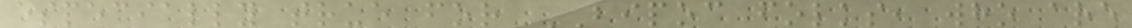especially true for BIPOC folks, who are
